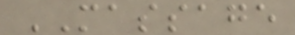MASSAGE
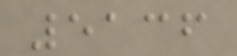5136
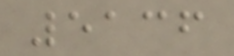5136
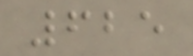625
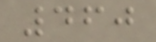460
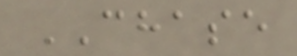CHASE
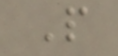P
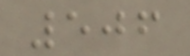506
